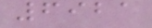6921
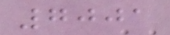7001
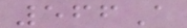566A
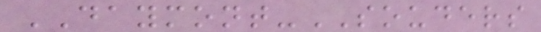DAYMONT-SOUDERS
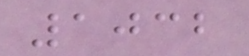1032
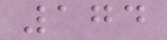174
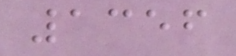1356
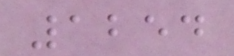1254
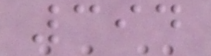394
